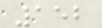152
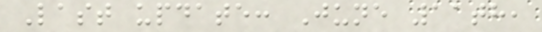Last update: June 11th,
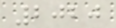2020
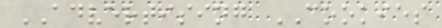ADVERTISING COOKIES
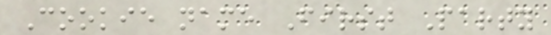Cookie name First Party
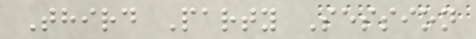Third Party Session
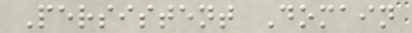Persistent Domain
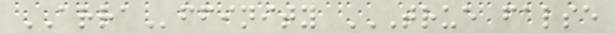ARRAffinity TRUE FALSE
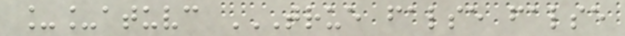__atuvc TRUE FALSE FALSE
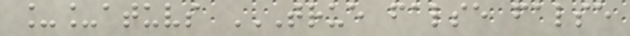__atuvs TRUE FALSE FALSE
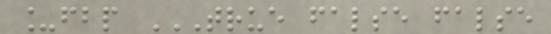_fbp TRUE FALSE FALSE
